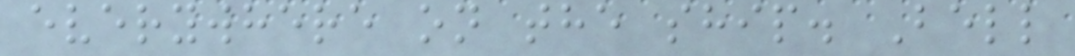everywhere on the ship. Bell
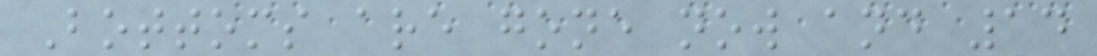Bottoms are gone now and 14
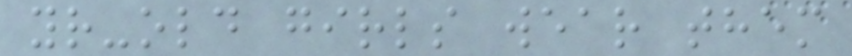yr-old girls wear them
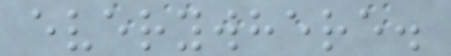everywhere.
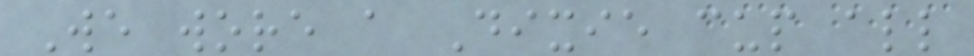We wore a Dixie cup all
